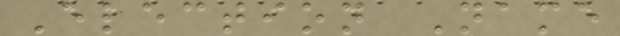Election Name
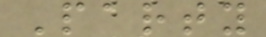Party
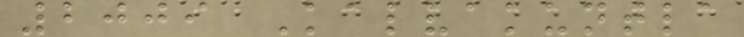2009 Kalvakuntla
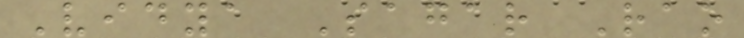Vidya Sagar Rao
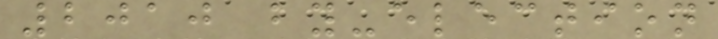2010 by-election
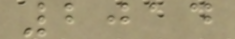2014
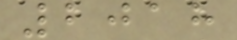2018
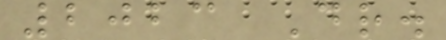2023 Dr.
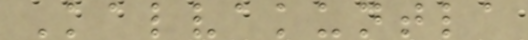Kalvakuntla
